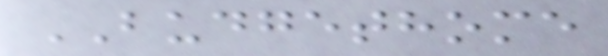BUDGETHOME
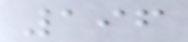196
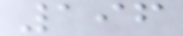196
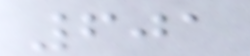601
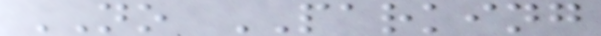NO PARKING
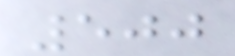500
